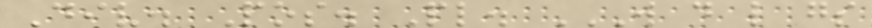Div. Pos. Pl. W D L GS
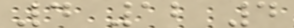4 12 4
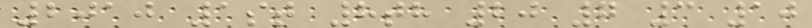2010 1st 8th 20 7 3 10
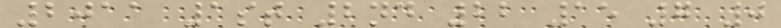2011 1st 2nd 22 15 7 0
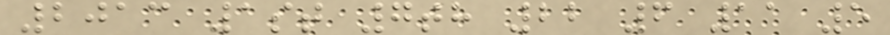2013 1st 7th 22 6 11 5
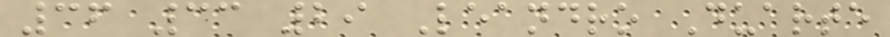36 33 29 Leandro Duarte
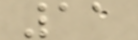11
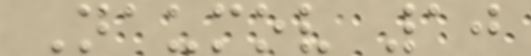Naumov 10
